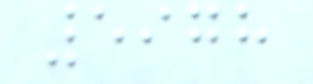5978
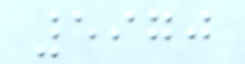5970
